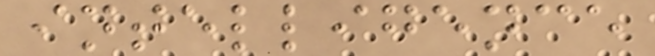intelligence
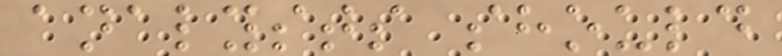analysts should
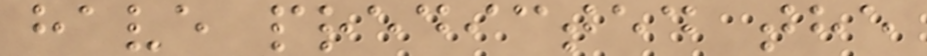have predicted the
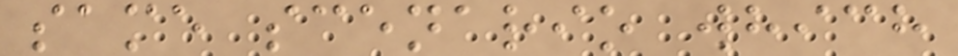same scenario which
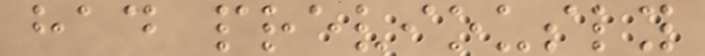had previously
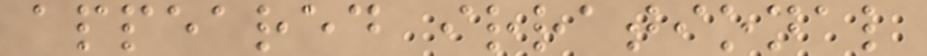appeared irrational
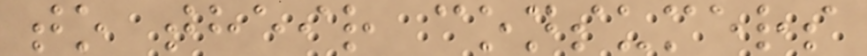to their consumers
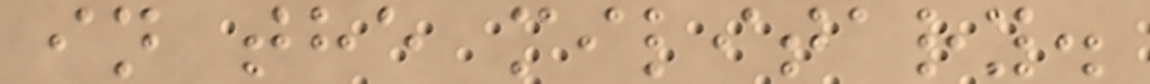in the military.
